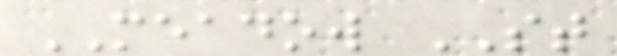MEADOW ST
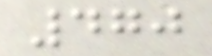470
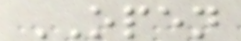OPEN
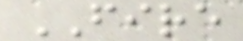FIRE
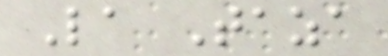La Taza
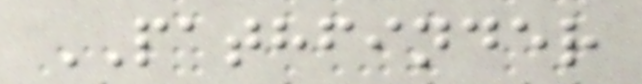PATHFINDER
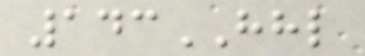143HHL
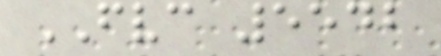FVC 5542
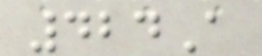424A
